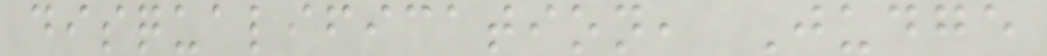disqualification, Judge
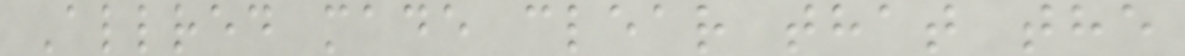Allred made clear that the
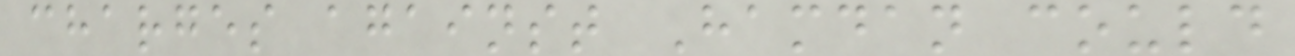charges against Hamdan could
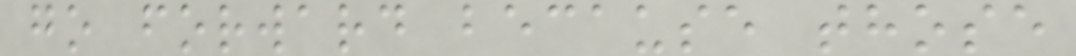go forward because those
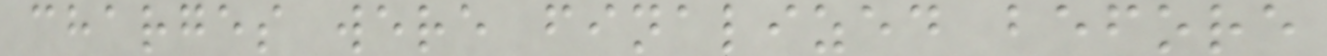charges were finalized before
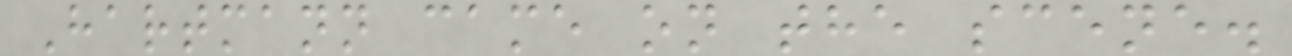Hartmann came on the scene.
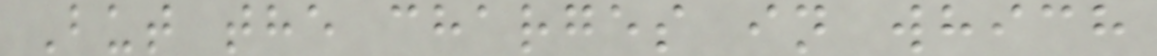But the charges in which
